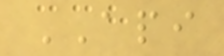API
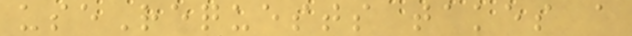useRequests takes a
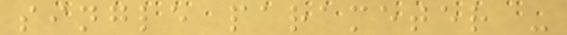single parameter -
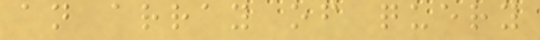an array of query
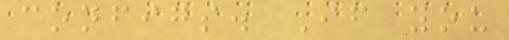configs. If you
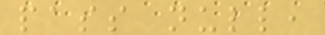pass null,
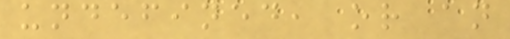undefined, or an
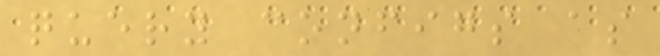query configs as
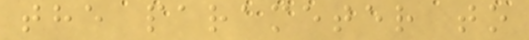the parameter to
